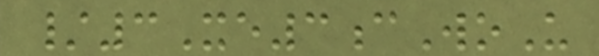/3Xe3cWoU
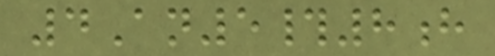4An5#8h
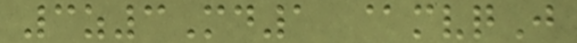3z3Md1 @mvqJ
